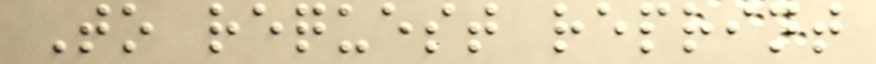To request reprint
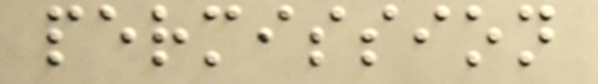permission
